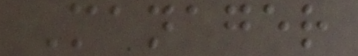Manager
